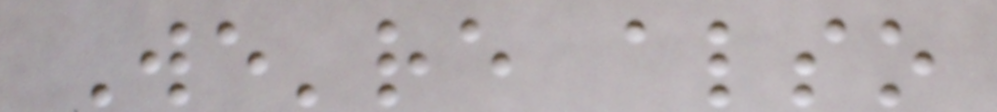We're also
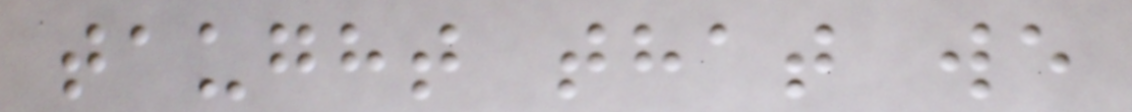taught that we
